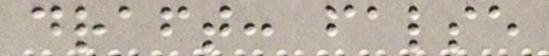draft: false
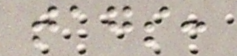tags:
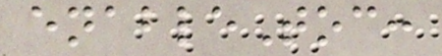enableToc:
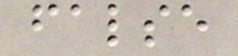false
